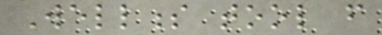Wellness tool from
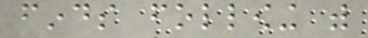finds following with
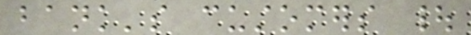bank's customers |
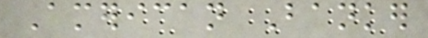American Banker
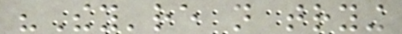"They're not trying
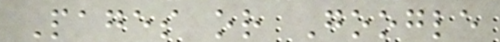Pages or Google
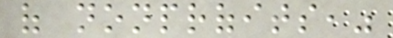of nonprofits,"
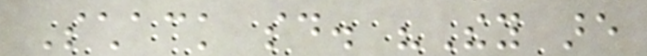Schack said. "They are
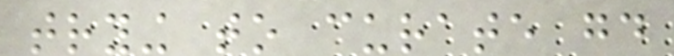trying to curate good
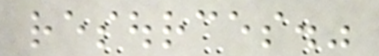resources."
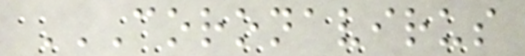CORONAVIRUS
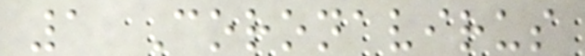1 Coronavirus
